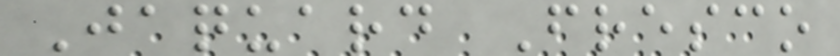Jaquard Fresco
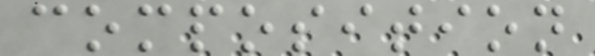composition
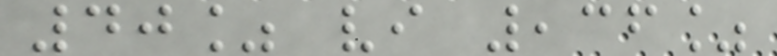40% vi ,36%
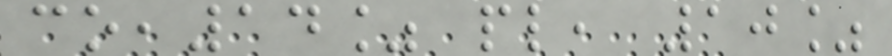co,14% pl, 10%
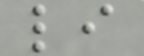li
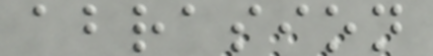abrasion
